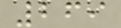269
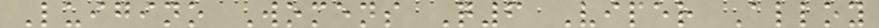Luigino Womens Q6 Viper Alloy
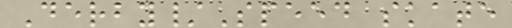Derby/Speed skate
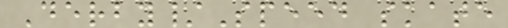Derby/Speed skate
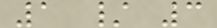1 / 3
